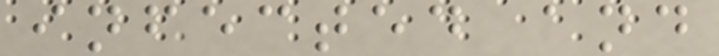infected and
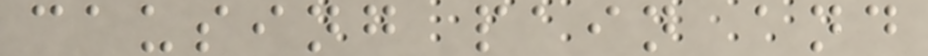causing pain and
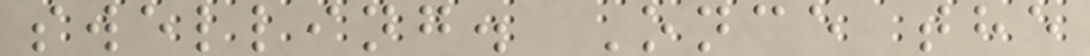swelling. Once the
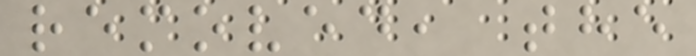removed, the
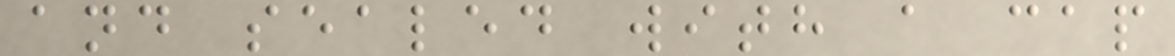and sealed with a cap
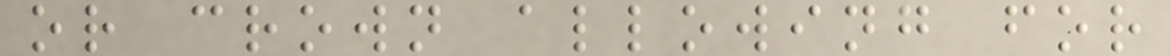or crown allowing for
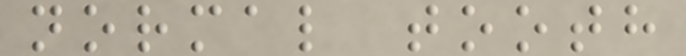normal tooth
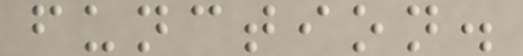function.
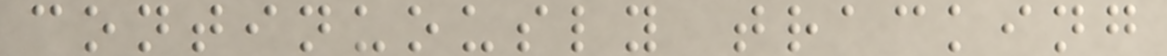continuously tracking
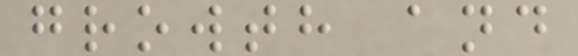growth and
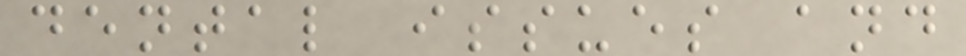dental issues and
